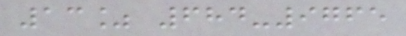13% 684-9765
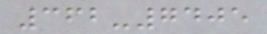362-7405
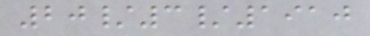20/3/1910
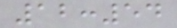12:54
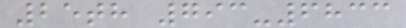25th 793-6833
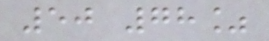50 78%
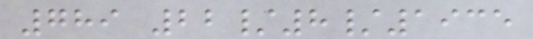789 22/8/1935
